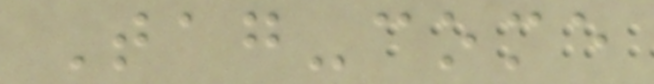Tag-come
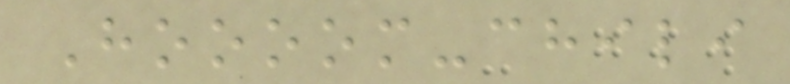Hoooom-chili
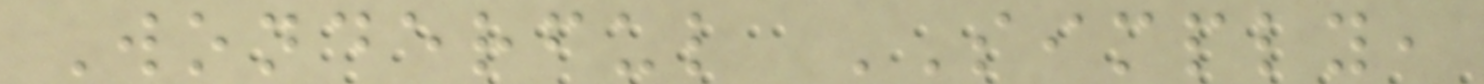Wonderful SIMPLY,
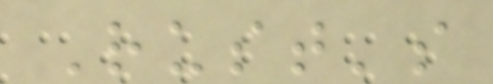Rust's
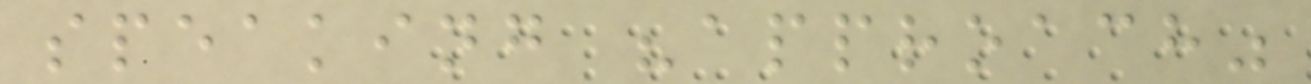speaking "approach"
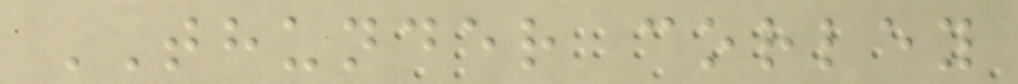THUNDER corley
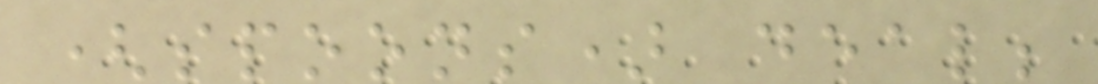(spoons) deal;
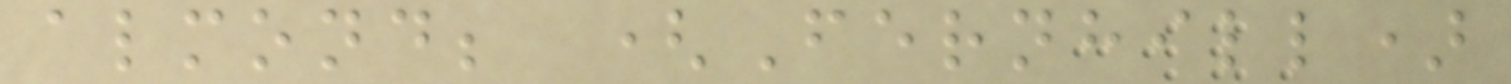almond; (Fernhill)
